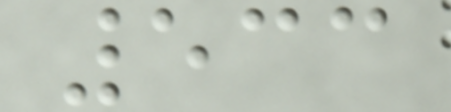533
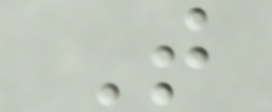T
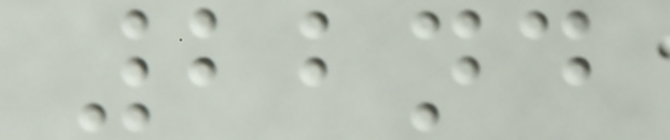22nd
